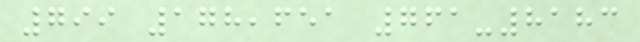799 178,651 761-8183
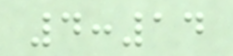4:14
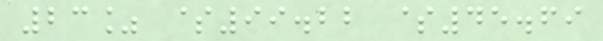23% $99.22 $45.69
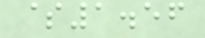$1.56
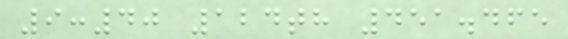9:40 124th 451.465
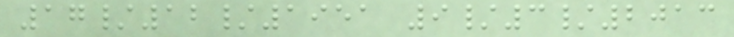17/12/1951 9/3/2013
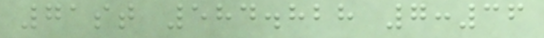71st 584.828 7:36
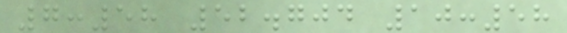7:58 52.704 10:58
